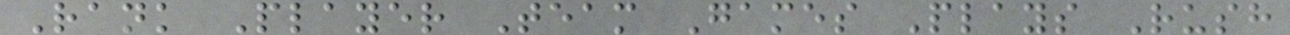Rank Player Team Games Plays Rush
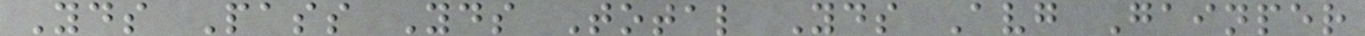Yds Pass Yds Total Yds Avg Gainper
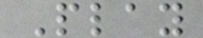Play
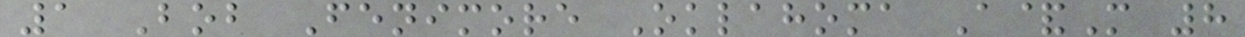1 Bob Fenimore Oklahoma A&M 8
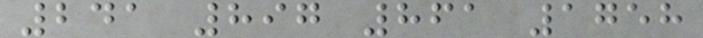241 897 861 1758
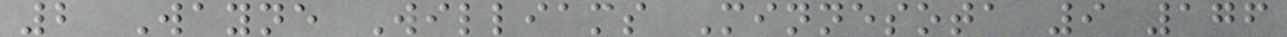2 Wayne Williams Minnesota 9 176
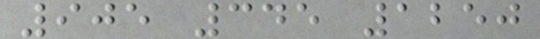905 345 1250
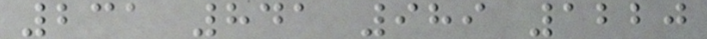231 841 989 1220
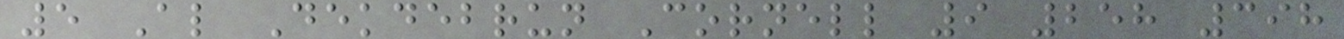5 Al Dekdebrun Cornell 9 258 398
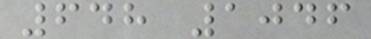648 1046
